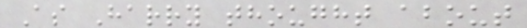As Harry thought about
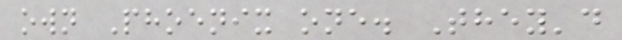own Phoenix one. They'd
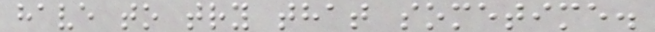have to try that sometime.
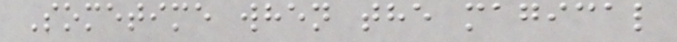Sometime when the magical
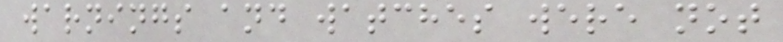warnings and watches were not
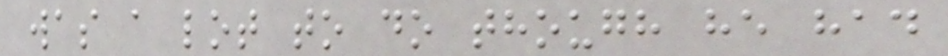was a lot to do though he had
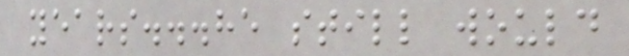years...he still would
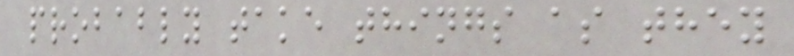probably take things as they
